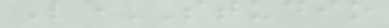LeSTUDIO
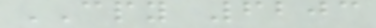CPY 6203
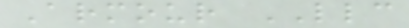Armour LLC
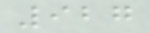927
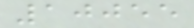10055
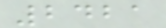2421
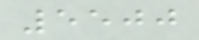5500
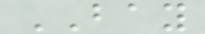BAY
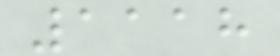1118
